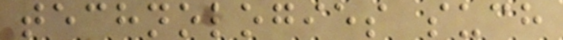technologies such
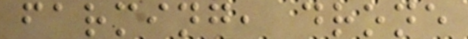farming, drone
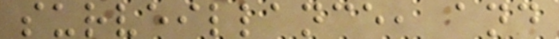surveillance, and
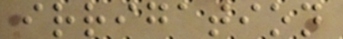irrigation
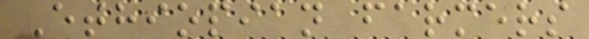Ethiopian farmers
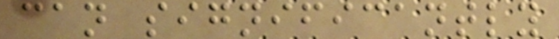can significantly
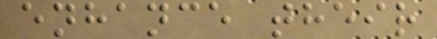enhance their
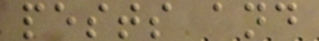pests and
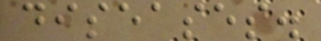diseases.
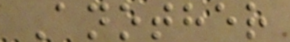Another
